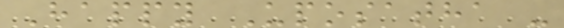Happy Uposatha -
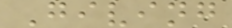Giving
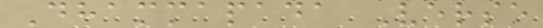Dhammapada Verse
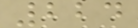224
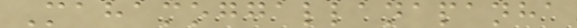Mahamoggallanapanha
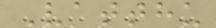Vatthu
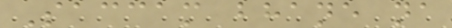Saccam bhane na
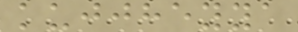kujjheyya
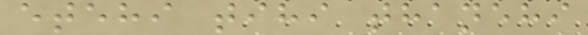etehi tihi thanehi
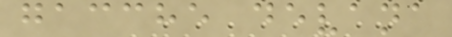gacche devana
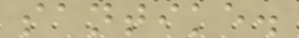santike.
